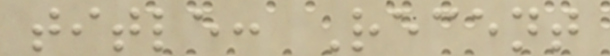title: Recent
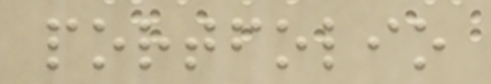portfolio
